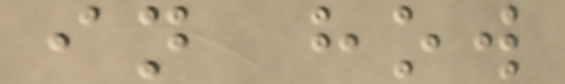in how
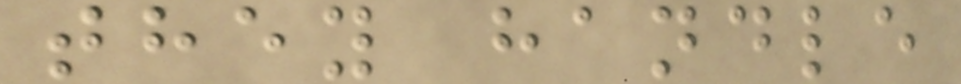they handle
